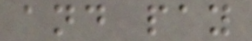and pay
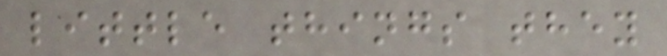little things they
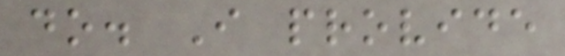do. I provide
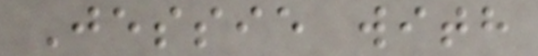Jessie with
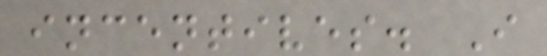incentives. I
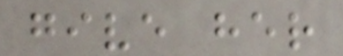give her
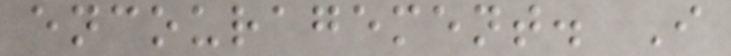encouragement. I
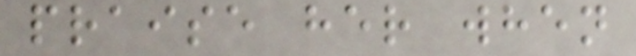praise her when
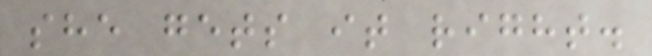she gets it right.
